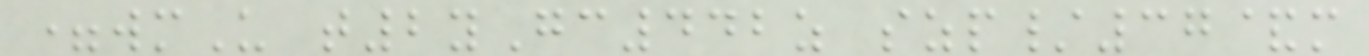=wmU t2yGc442z szp/37&m
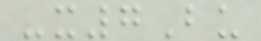-x7Bu
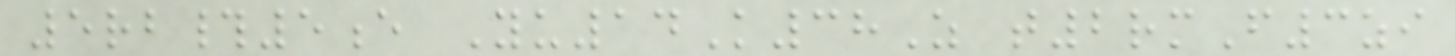5rb#5e Yu14K38Z t2rmF3zi
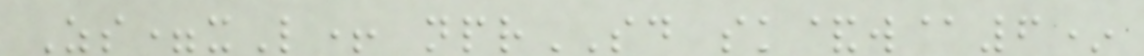Zs=xL+ nprSD sk&w@6*
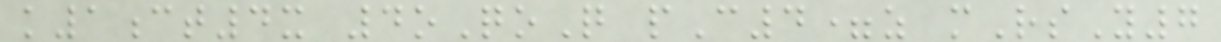k1ct4x 4oQoQ pC4=z mRsY7
